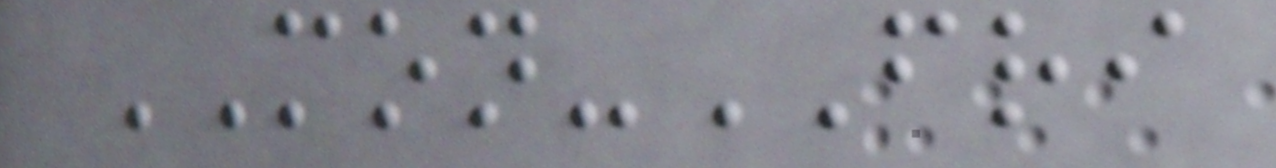MON-FRI
